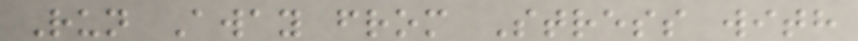Run Away from Stress with
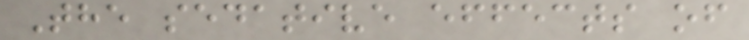The sedative effects of
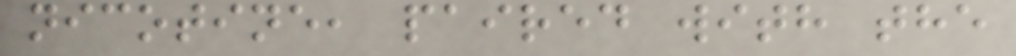nicotine, paired with the
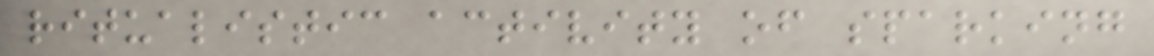ritualistic activity of sparking
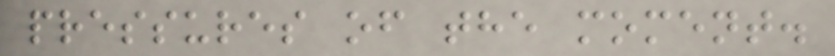pressures of the moment.
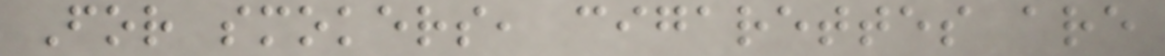For smokers, cigarettes are
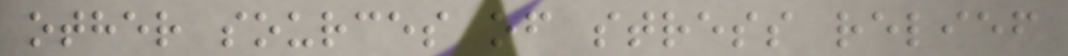other sources of stress relief
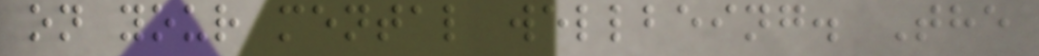on your mental wellbeing. The
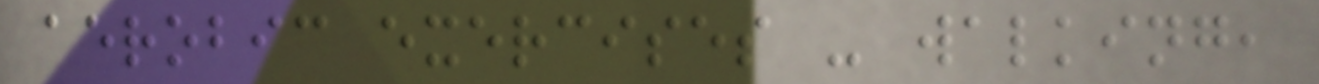aerobic exercises - walking,
